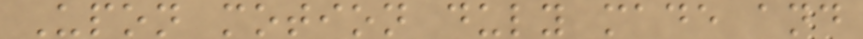Upon motion duly made and
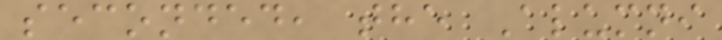seconded, the Alumni
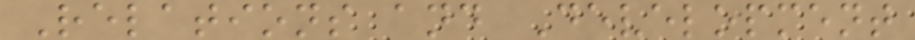Relations and Development
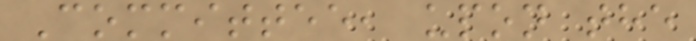Committee, upon the
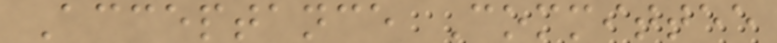Acceptance Committee
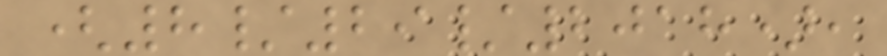(8/29/2018),
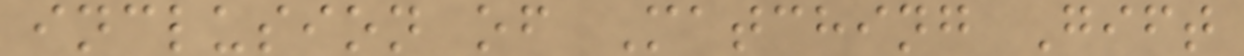inclusion of Matching Gift
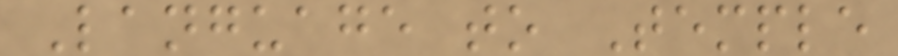Language to Temple
